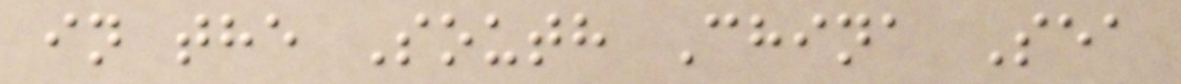in the South China Sea
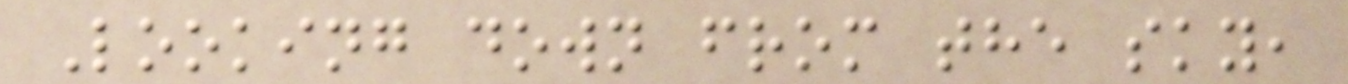Looking down from the sky,
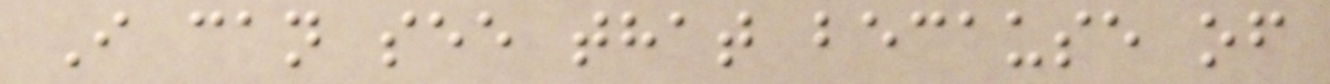I can see that because of
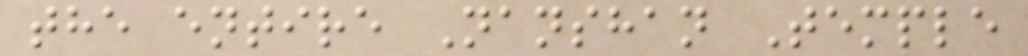the entire Nanshan Temple
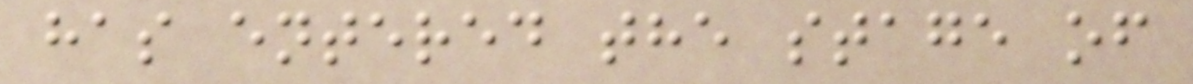has entered the stage of
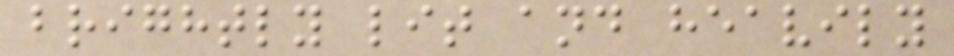brightly lit and heavily
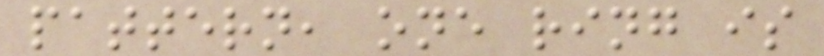pattern, one ring is
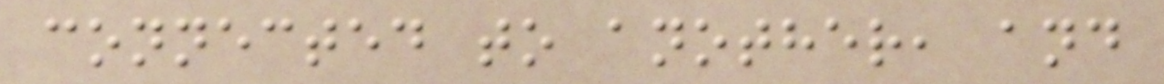connected to another, and
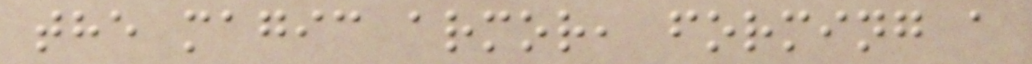the magic armor, forming a
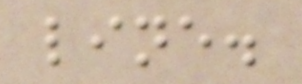line.
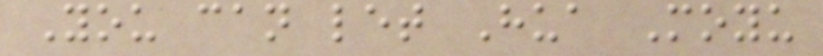You can let Hua Moyu
